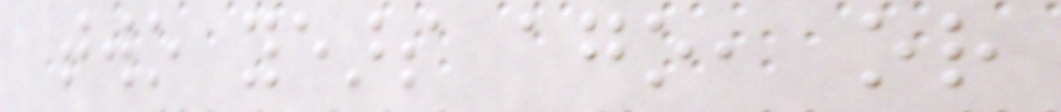two years ago, or
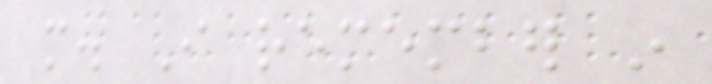more. I remember in
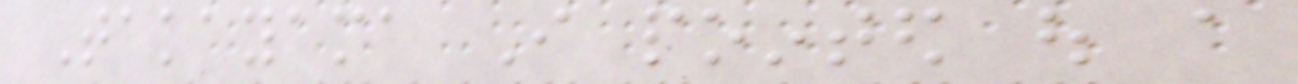Takayama I pointed out a
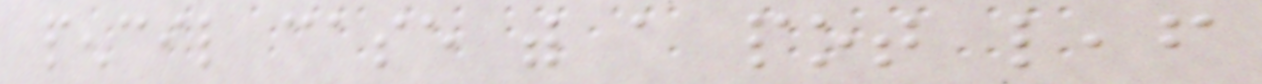pencil case with a pot leaf
